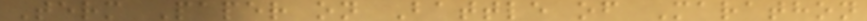Term Paper on Battle of Marathon
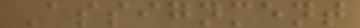Assignment
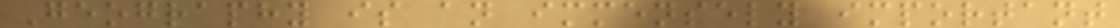Geography is an immensely important
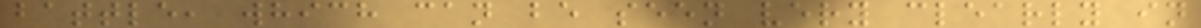battle, which can be seen very clearly in
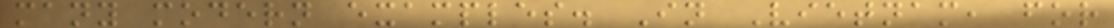many modern examples. In Vietnam, for
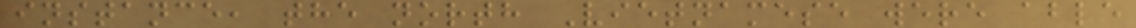instance, the north Vietnamese were able
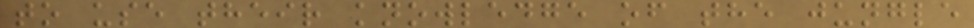to use their knowledge of the jungle
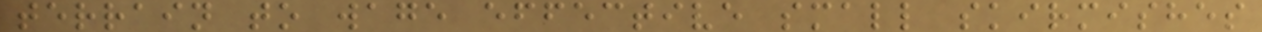terrain to wage effective small skirmishes
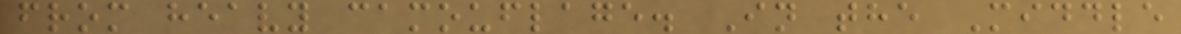from heavy camouflage. In the Middle
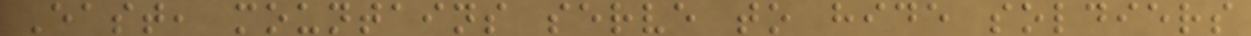East, mountains serve to hide soldiers
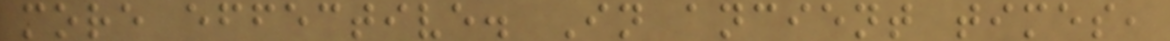more effective. In ancient times,
